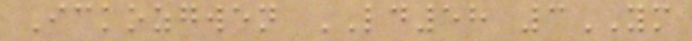Ickozgwen LD58 3YM
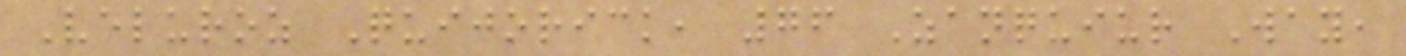Veluroz Quijorick, 76 Zanquiur Way,
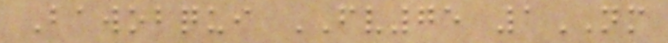Bawobqui FV75 1NM
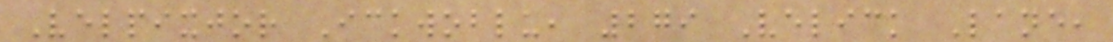Velpixjor Ickwoblu, 279 Velick Lane,
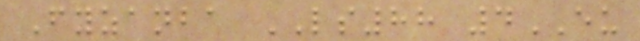Fyzanba LS88 4EU
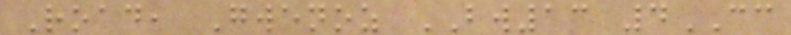Road, Gwenoz BW13 4CC
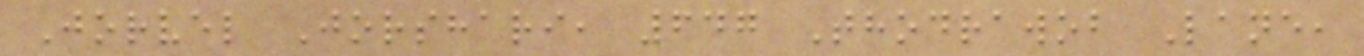Jorvel Jorshari, 647 Thodrawob Lane,
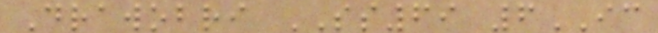Drawobri SS69 6IC
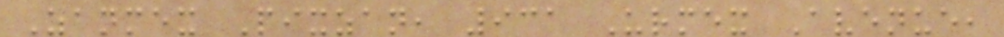Zanmex Pixzan, 931 Urmex Avenue,
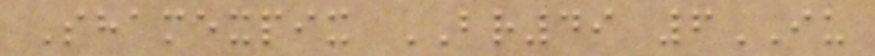Shamexpix BR49 6IU
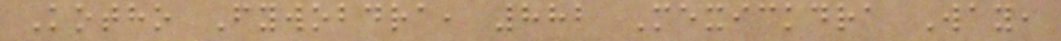Kotho Fywobdra, 882 Mexickdra Way,
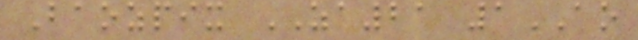Baozpix ZA21 1AO
